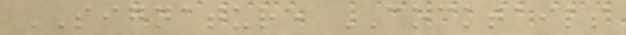SIGNATURE COCKTAILS
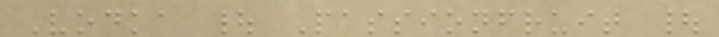Vodka | Passionfruit |
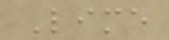Lime
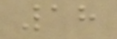18
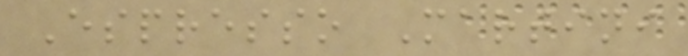Espresso Martini
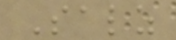Salz
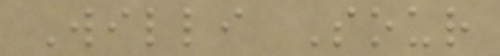Willi Sour
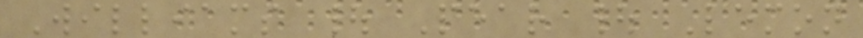Williams | Pear | Lemon
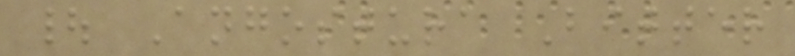| Angostura Bitter
